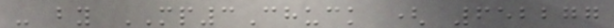- by MP3Chuck ( 652277
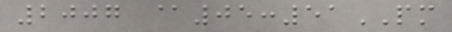2007 @05:51PM
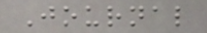Journal
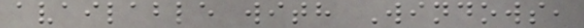available with Windows,
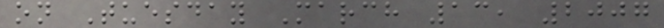on Tuesday March 13, 2007
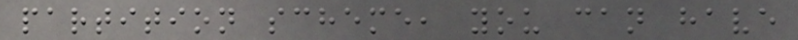partition scheme, you can have
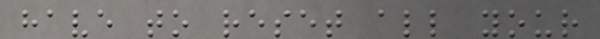have to reset all your
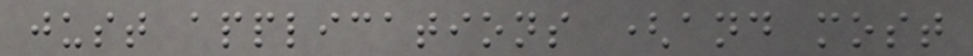just applications (and most
